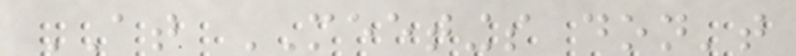AT MEETINGS don't
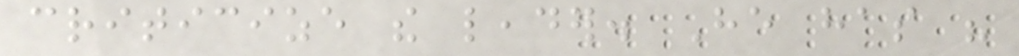criticize the leader. He has his
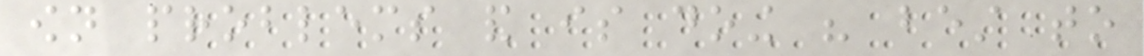own problems and is doing his best to
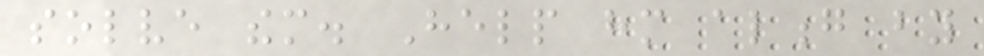solve them. Help him along by
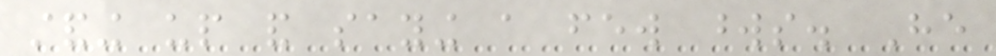standing up and saying a few words. He
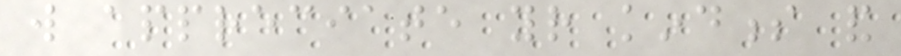will appreciate your kindness and
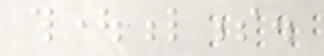thoughtfulness.
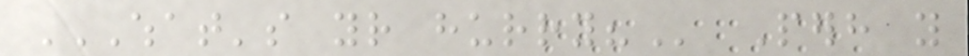WHAT'S YOUR HURRY? Perhaps you
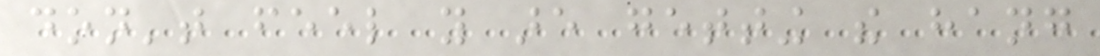don't feel you are getting the hang
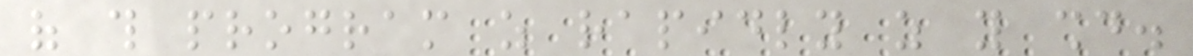of this program as rapidly as you should.
